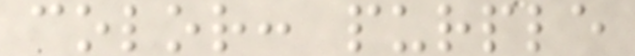color: purple
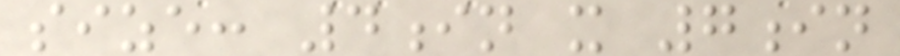size: 4in x 7in
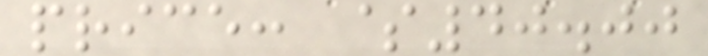price: $40.00
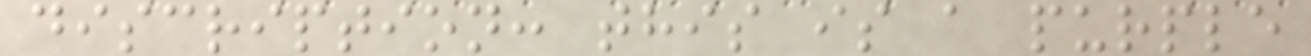discription: this is a purple
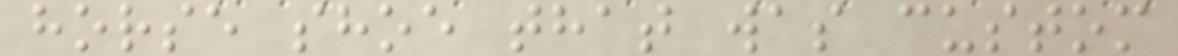horse shoe that was custom
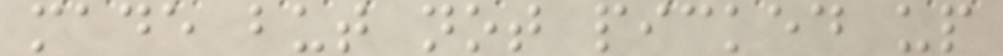made but not picked up
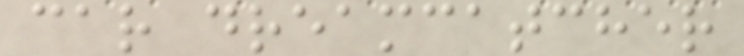car dreamcatcher
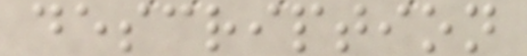description
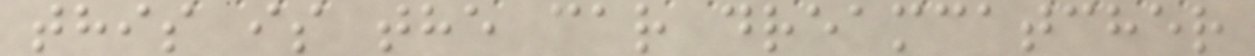this is the car dreamcatcher
